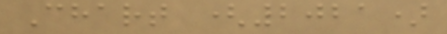Chart (2021)
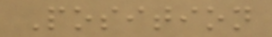Position
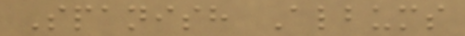Spanish Albums
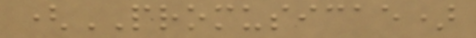(PROMUSICAE)
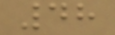48
